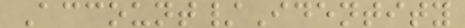Account/Identity
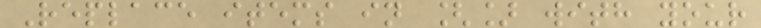Replace items in [] with your
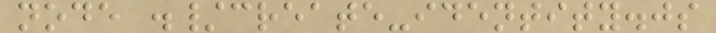node ./create-identity.js
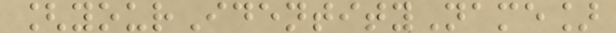[yourIdentityName]
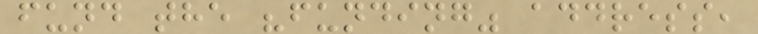fund the "funding" address,
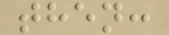then:
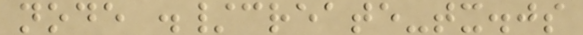node ./create-tx.js
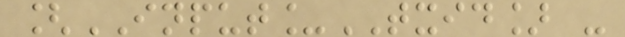[INPUT_TXID] -
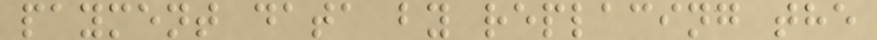payment data by replacing the
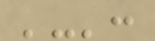'-':
